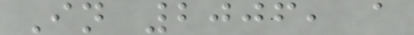In 2006, a
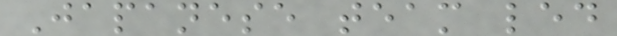Japanese team led
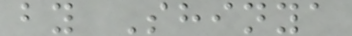by Shinya
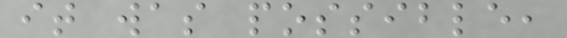it was possible,
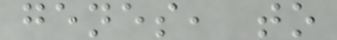genes, to
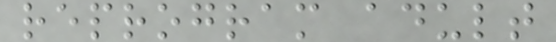reprogram adult
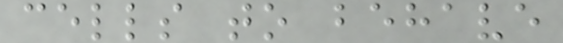cells to behave
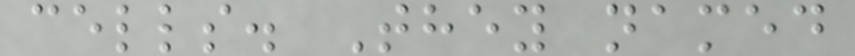cells. They named
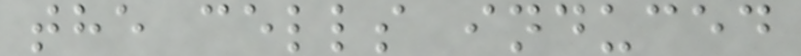the cells induced
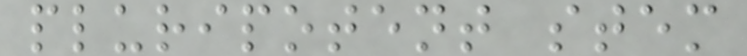pluripotent stem
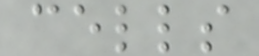cells
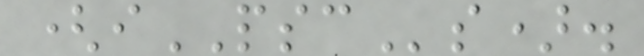(iPSCs).
